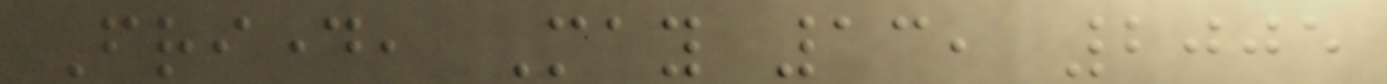Friday, May 13, 2005
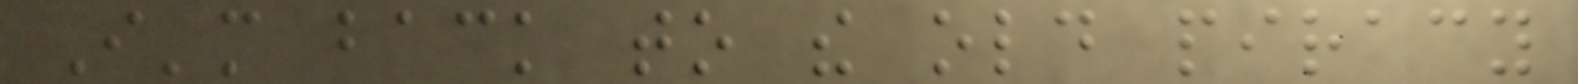I'm back to the old piracy
